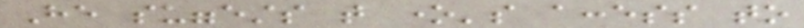He suggests that one's access to
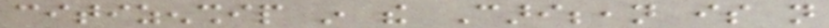citizenship in the Caribbean is not
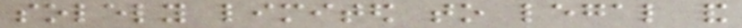solely limited to legal and
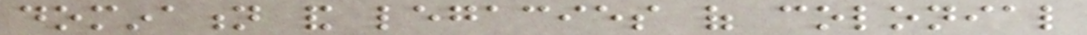domination and legacies of colonial
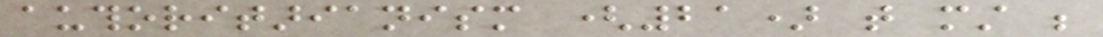authoritarianism (21) that must be
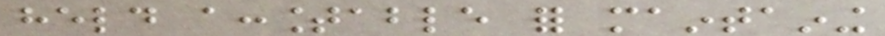held accountable for maintaining
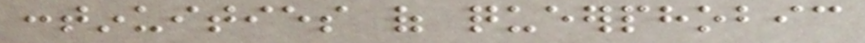continuities of queerphobic
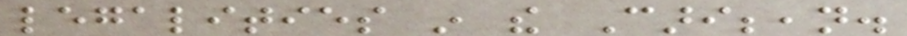legalities in the Caribbean.
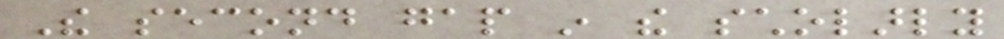The second gap in the scholarly
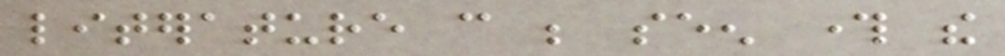literature can be seen through the
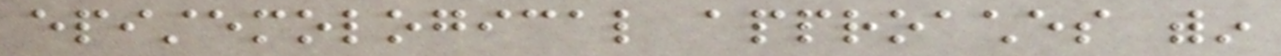epistemological approaches within
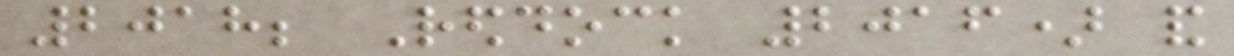2018; Reddock 2016) and
